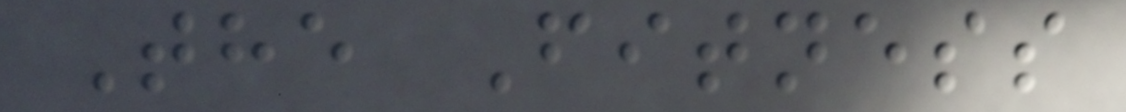The Fitness
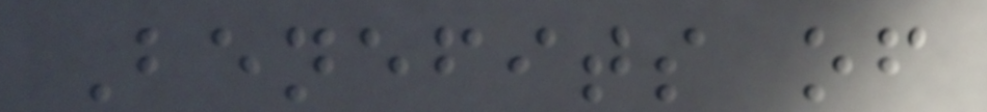Benefits of
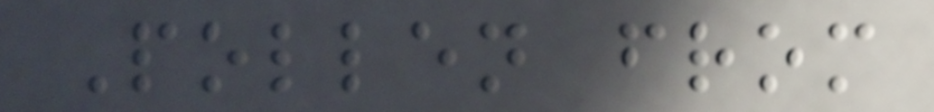Pollen from
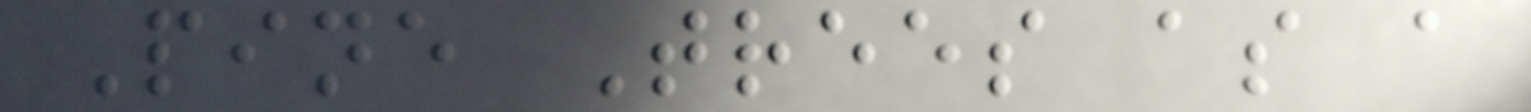Pine Trees as a
